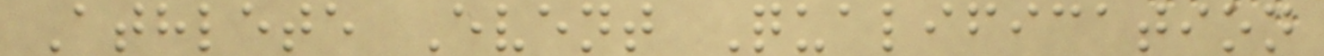Athlete Event Qualification
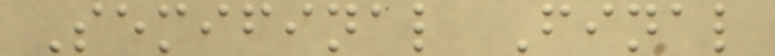Semifinal Final
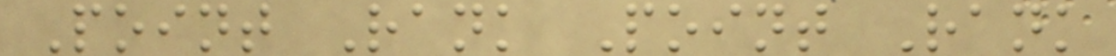Point Rank Point Rank
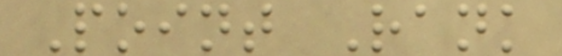Point Rank
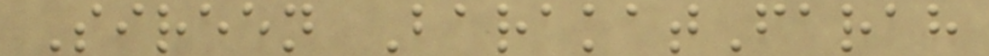Sireen BarakatFarah
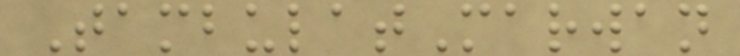TambulatMarwan
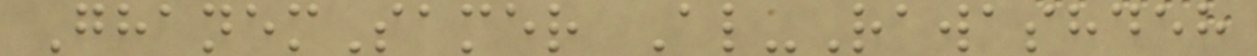GhanemSamer Al-Rawashdeh
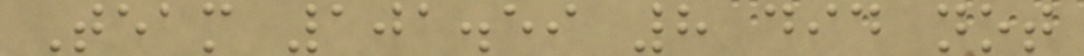Team 101.59 8 did not
